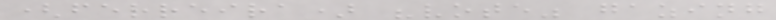(ferreira) "vote" gazing
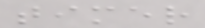timer
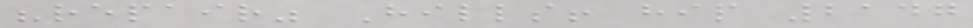"repair" Hills! hip 2147
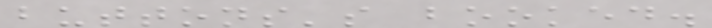buttons's booked.
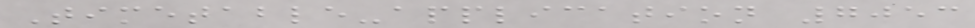Timetable-application 7053
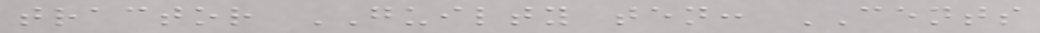tractor GUILTY ten: CENTS
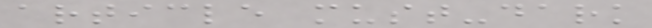article must-dark
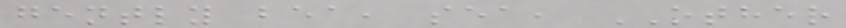gently bea, sea, OTHER
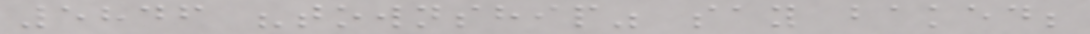5846 "township" say baked;
